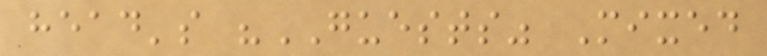head's "GUESTS" Mixed
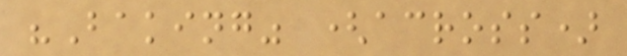"Baking" (across)
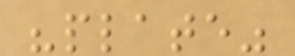"plate"
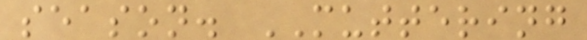season. MUTTERING
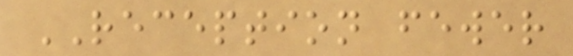RECEPTION fewer
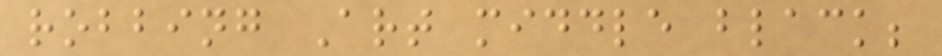robbing Art middle black;
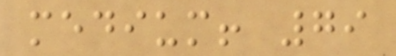medium! 79
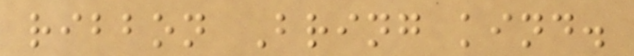ribbon Bring kind.
